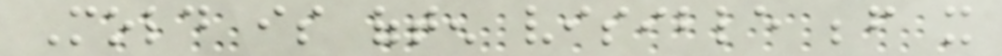Mold is often visible before it
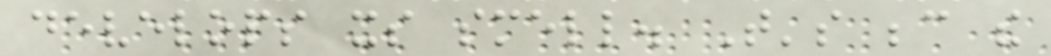develops its smell. That's because the
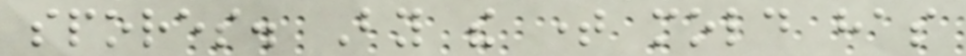spores. By the time mold has
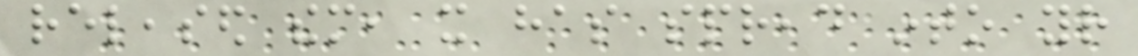released them, it has spread into your
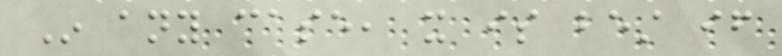In any case, it is best if
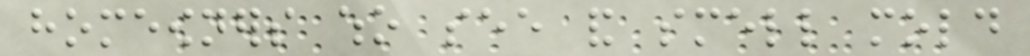homeowners who see and smell mold
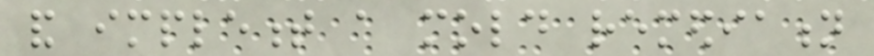and implement a mold remediation
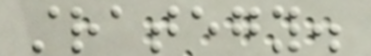strategy.
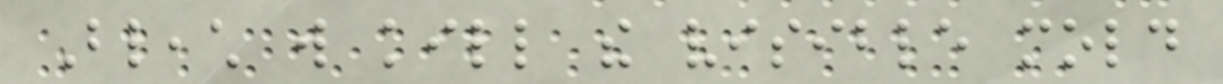Bleach will kill the visible mold
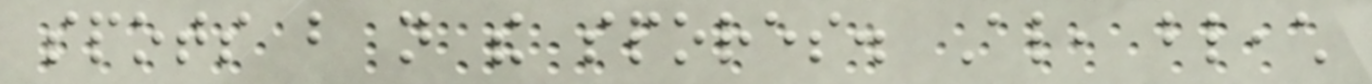spots but not the spores. Also, bleach
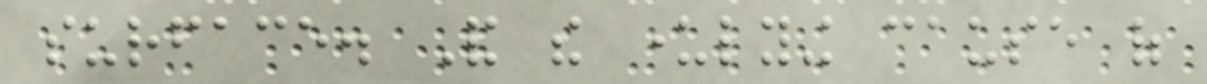surface. And the underlying cause of
